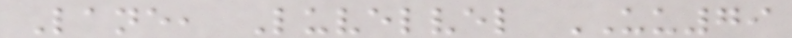Lane, Luvelvel UU79
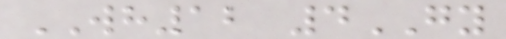WH12 4GY
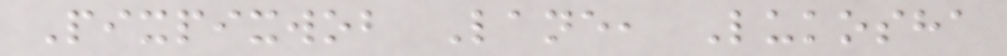Pixpixwob Lane, Lukosha
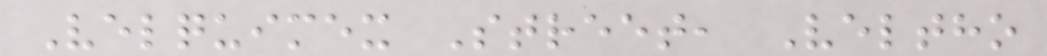Velquimex Street, Veltho
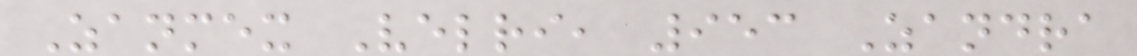Zanmex Velri, 953 Zandra
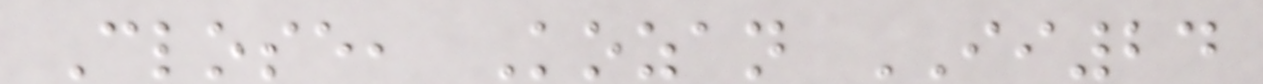Close, Kozan II24
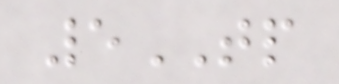5TP
